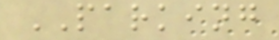PARKING
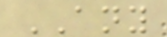ANY
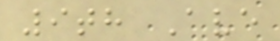9th Ave
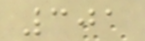301
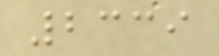2339
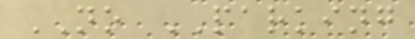NO PARKING
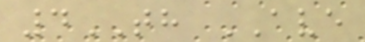4TH AVE
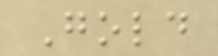Gold
